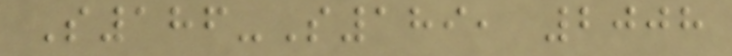S186-S189, 2008
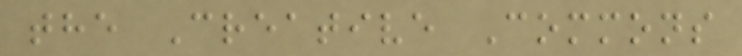the Creative Commons
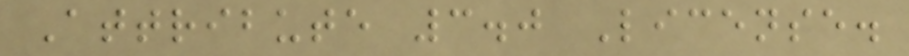Attribute 3.0 License.
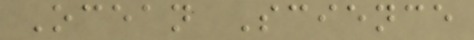Ocean Science
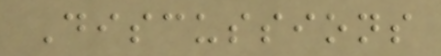Discussions
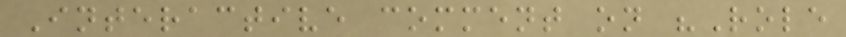Interactive comment on "Role
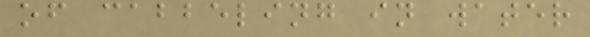of cabbeling in water
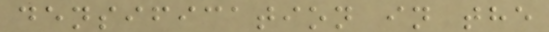densification in the
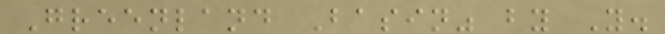Greenland Basin" by Y.
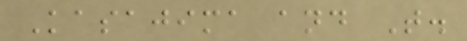Kasajima and T.
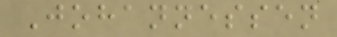Johannessen
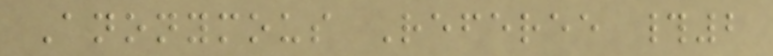Anonymous Referee #2
